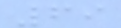69
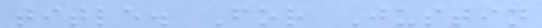title. For Justin
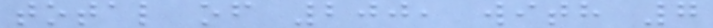total of 200, with 7
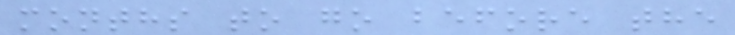months to go before the
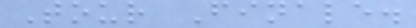Tour Finale.
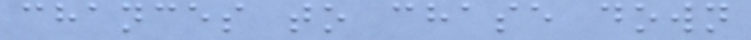chances to chase down
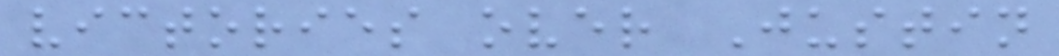victories over Justin
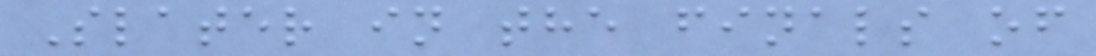Slater in the finals of
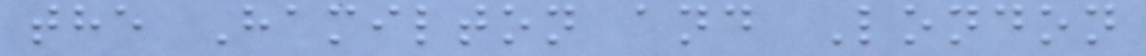the Hamilton and London
